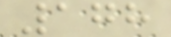178
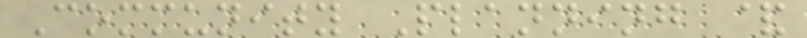Community Planning &
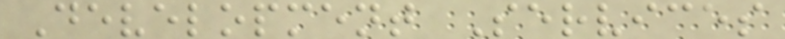Development Services
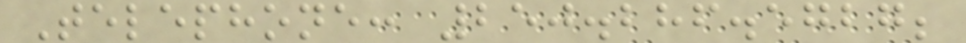Telephone: 250.286.5727;
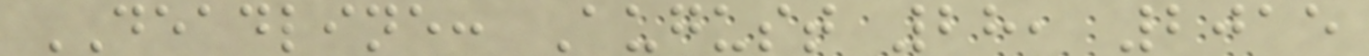DEADLINE: August 28, 2015
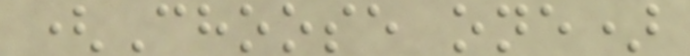(Choose one)
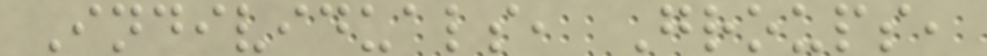Individuals, Groups,
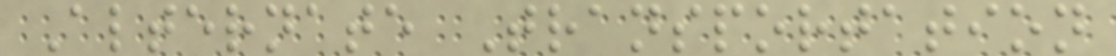Alternate Transportation
